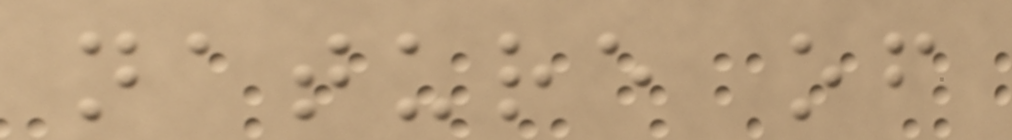nature of
